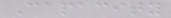Capacity
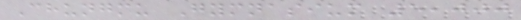Chungmu Gymnasium 5,000
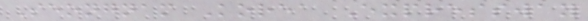Seongnam Korea Expressway
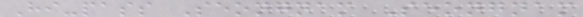Hi-pass Seongnam Seongnam
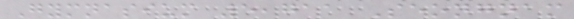Gymnasium 5,711 Seongnam
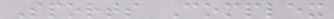Sports Complex
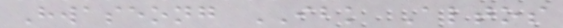Hwaseong IBK Altos
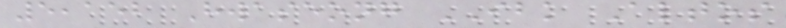5,152 Hwaseong IBK Altos
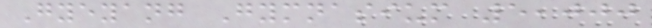Gyeyang Gymnasium 5,000
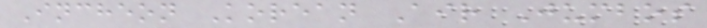Incheon Korean Air Jumbos
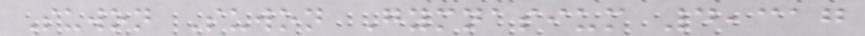Suwon Suwon Gymnasium 4,317
